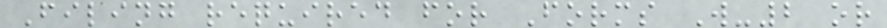Filing required for Forms W-2 or
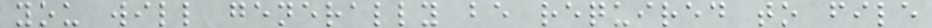you will generally be required to file
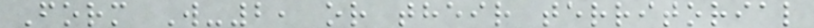Form W-2, or their territorial
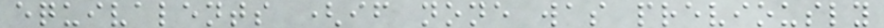equivalents (if none was previously
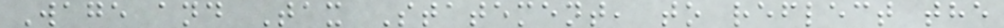Wage and Tax Statement, to reflect the
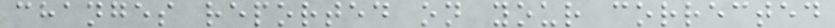changes reported on your corrected
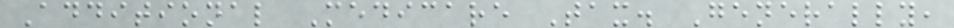Additional Medicare Tax. Generally,
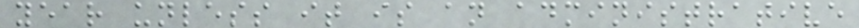year unless it is an administrative
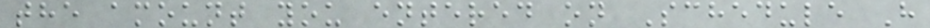the amount you entered on Schedule H
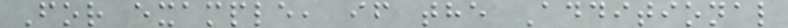For example, if the Additional
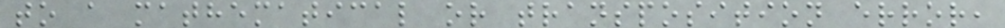to a mathematical or transposition error,
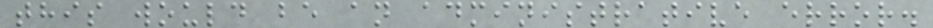this would be an administrative error.
